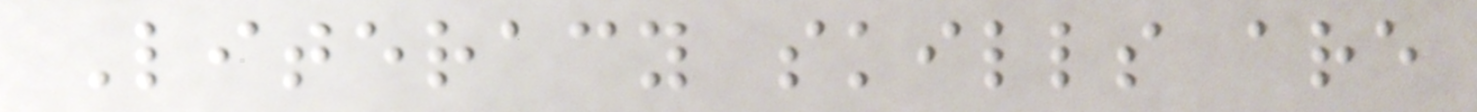Literacy skills are
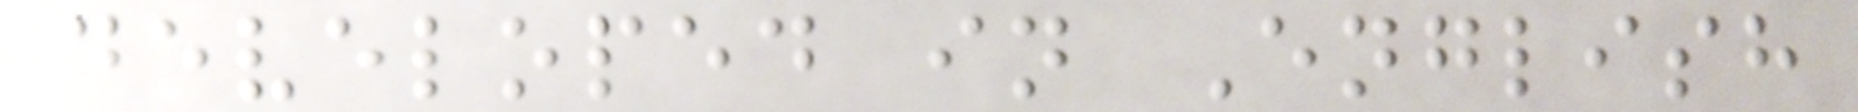developed in English
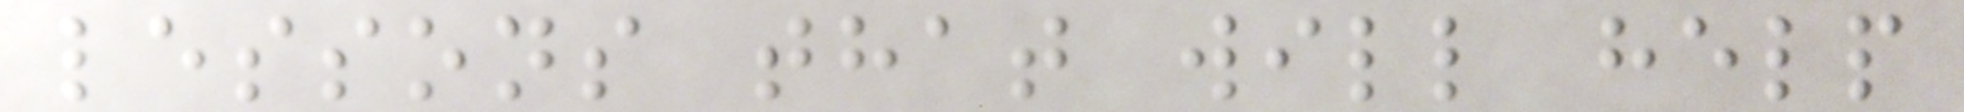lessons that will help
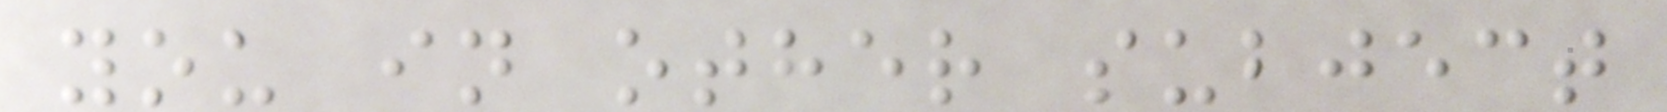you in other subject
